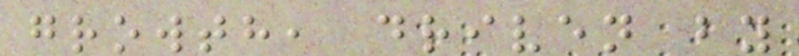growth, driven by
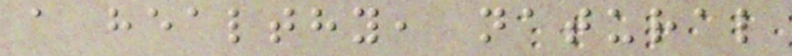a healthy, natural
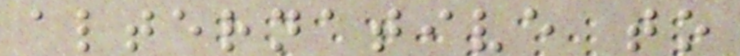alternative to
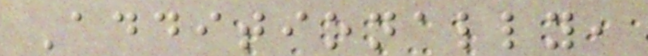Additionally,
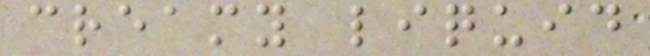creamy liquid
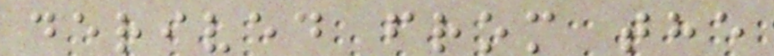derived from the
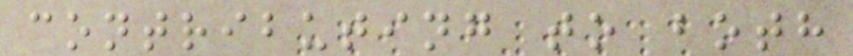contributing to both
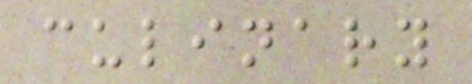culinary
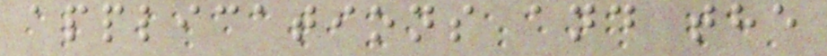applications and the
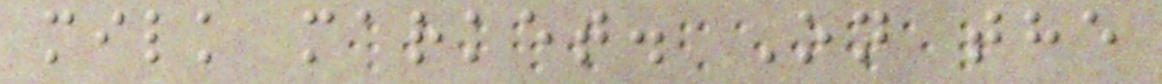milk market. On the
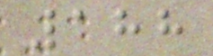188
